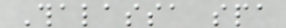Thalassa spa
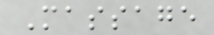Massage
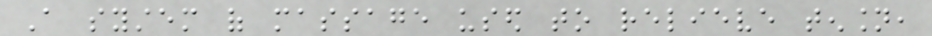A system of massage used to relieve tension,
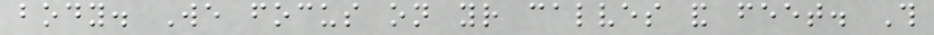body. We focus on your calves and feet. This
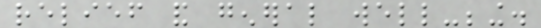relief and general well-being.
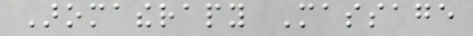Aromatherapy Massage
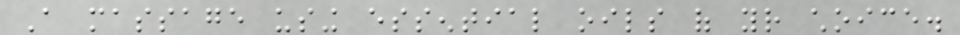A massage using essential oils of your choice.
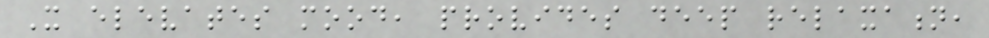It elevates mood, provides deep relaxation,
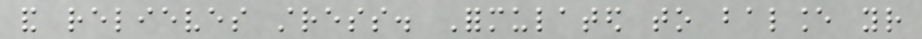and relieves stress. Formulated to balance your
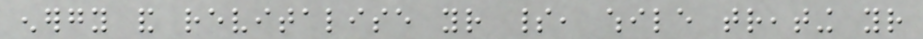energy and revitalise your spirit, while treating your
